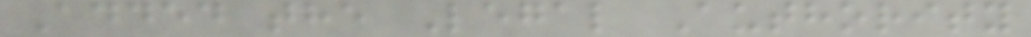Added the Legal Authority
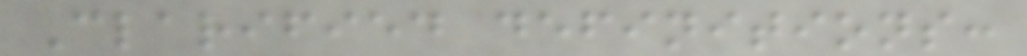Clarified definitions:
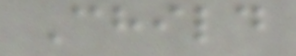Child
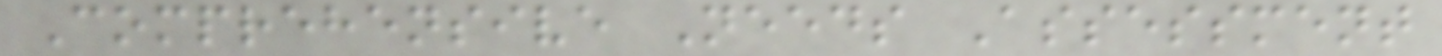Comprehensive Needs Assessment
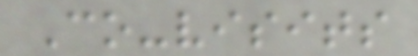Co-visits
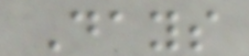Days
